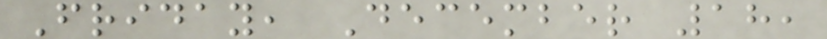Friday, December 18,
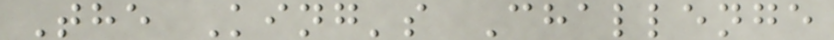The King's Challenge
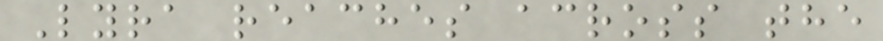Lyra reaches across the
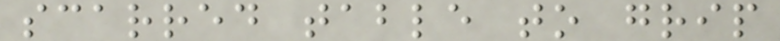scarred table to grip
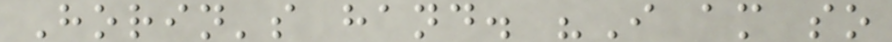Horin's hand. "I am so
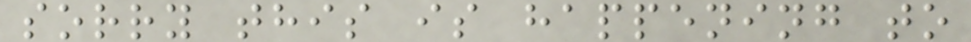sorry this is happening to
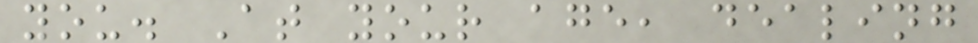you. At your age, dealing
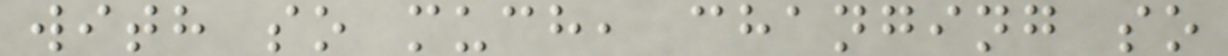with so much, changing so
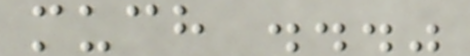much ..."
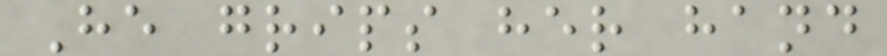He grips her hand
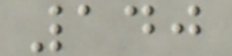140
